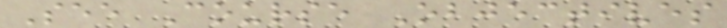See Course Objectives
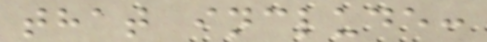that include:
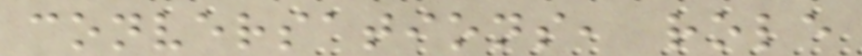conversations, role
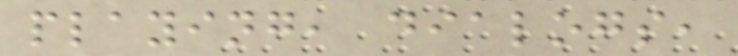playing, dialogs,
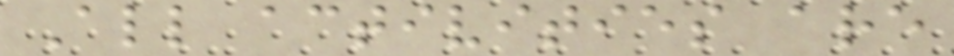All activities are
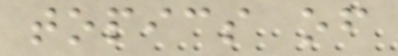topics of
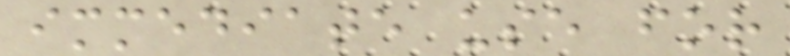immediate use for
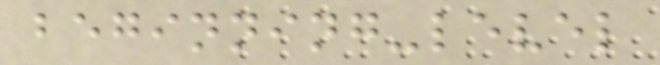beginning-level
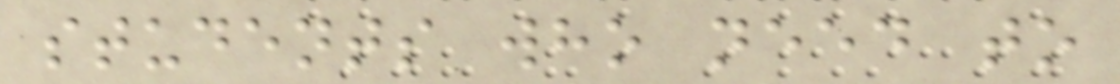students who need to
